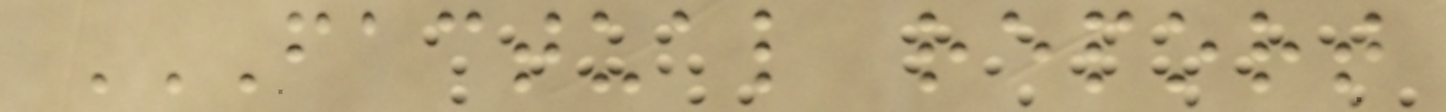FACTUAL REPORT
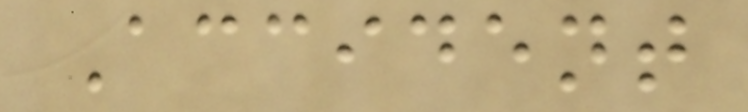Accident
